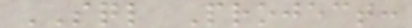SQL Project:
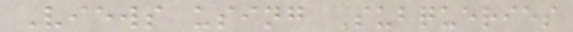Views using Subqueries
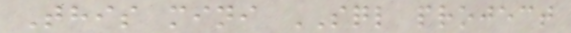This mini SQL project
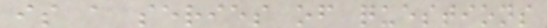is a series of questions
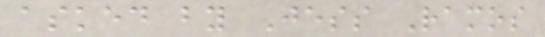asked by Jess Ramos
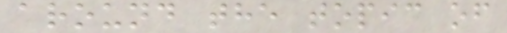around the topic of
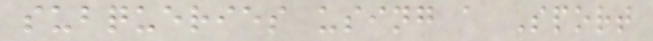subqueries using a Sport
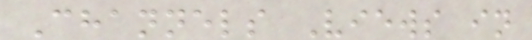Channels Views in
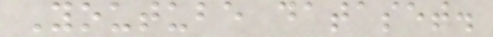Youtube dataset.
